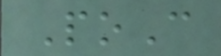PoC
